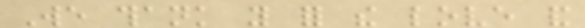We thank you for the love and
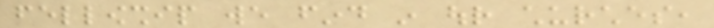fellowship we find in our churches,
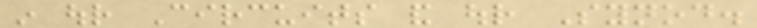in our Circuits and our Synod.
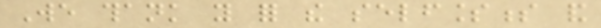We thank you for the selflessness and
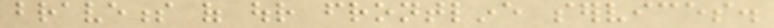braveness of our frontline services.
